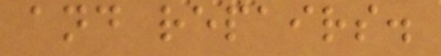and repairs.
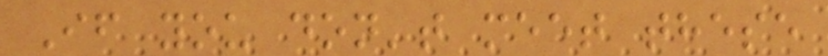If you don't meet these
